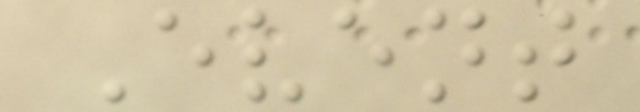Event
